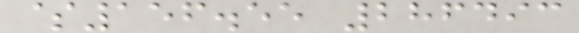$156.55 286493
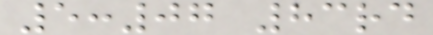5:07 83rd
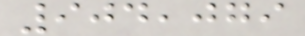904,079
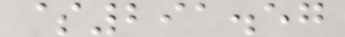$291.57
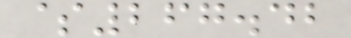$267.42
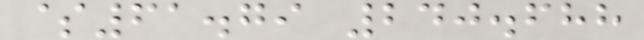$61.79 240.688
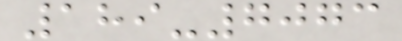189-7073
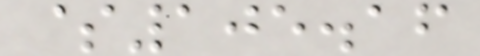$105.16
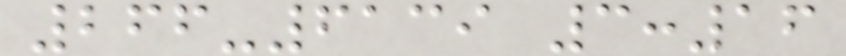266-6139 3:16
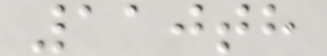110th
